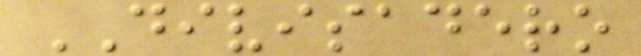DIVISADERO
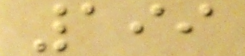199
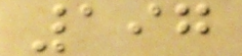197
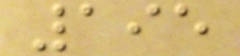195
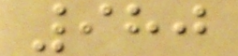980
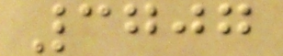3707
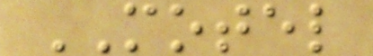MOTEL
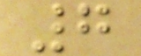7
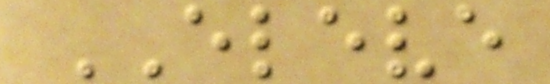ELEVE
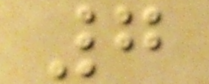7
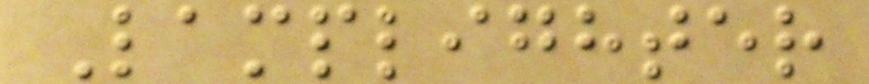Lamplighter
